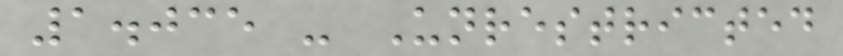1.035 - Unrestricted
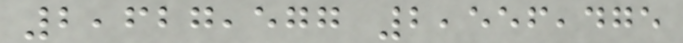2,627,577 2,556,475
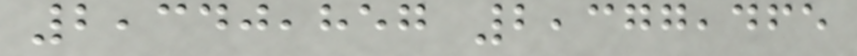2,340,857 2,377,465
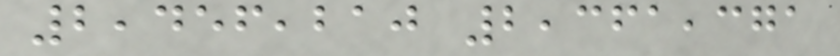2,456,210 2,361,371
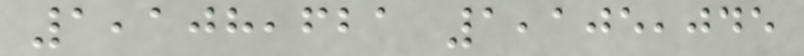1,108,621 1,105,045
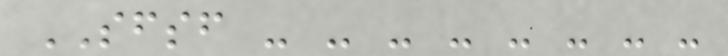SFSF - - - - - - - -
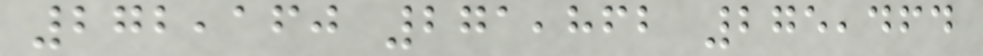272,160 271,862 275,464
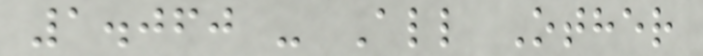1.060 - All Other
